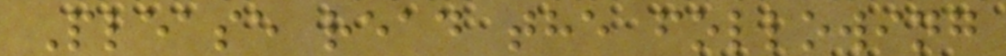Please read the following
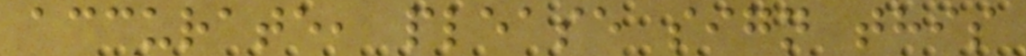accurate, please sign this
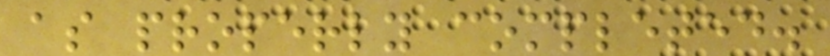as properly completed.
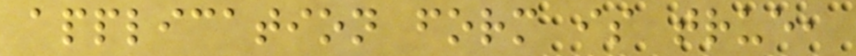application form is true,
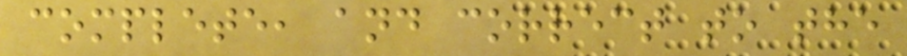complete, and correct to the
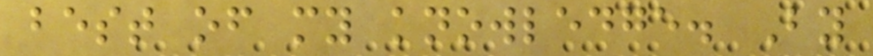best of my knowledge. By
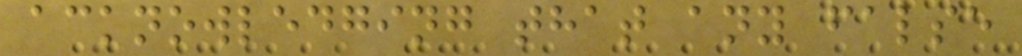acknowledging that any false
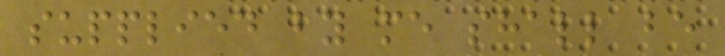supplied by me shall be
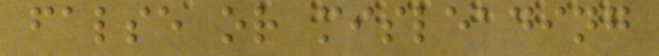false or misleading
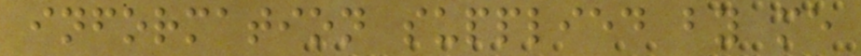information supplied by me
